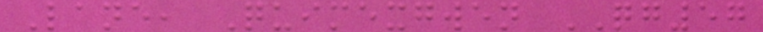Lane, Quimexgwen QG57
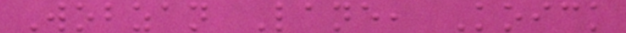Wobzan Lane, Koick
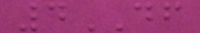4DF
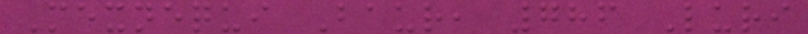Mexnequi Baur, 786 Luri
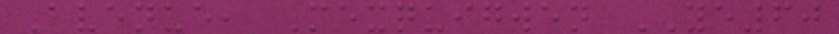Avenue, Mexquigwen YE60
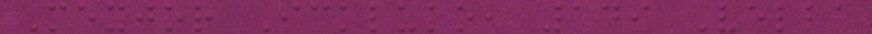Mexjor Ickluko, 149 Velba
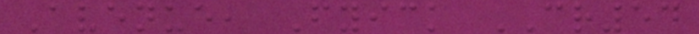Avenue, Fyick CR54
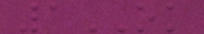1OK
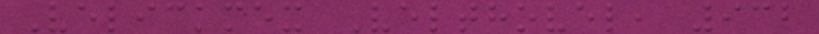Velickmex Velthovel, 932
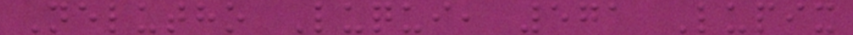Nelutho Luqui, 571 Lupix
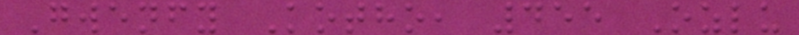Gwenfy Kotho, 455 Ozlu
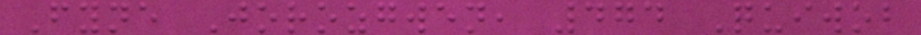Fyne Jorozgwen, 474 Quiwob
